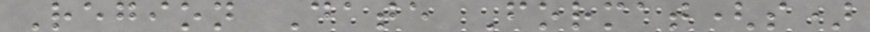Region Date Format(s)
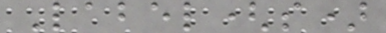Label(s)
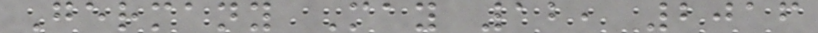Germany May 12, 2016
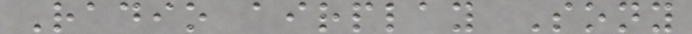Radio airplay Sony
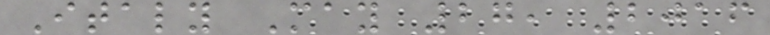Italy May 27, 2016
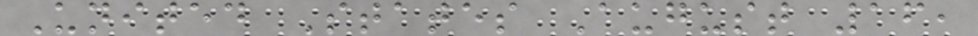United States August 16,
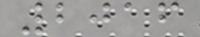2016
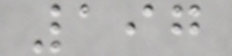197
